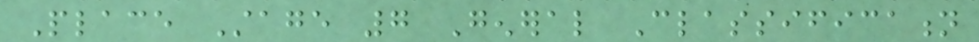Place Stage 7 General Classification
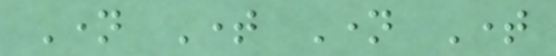Name Time Name Time
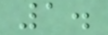1.
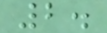2.
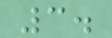3.
